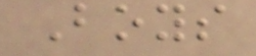Boys
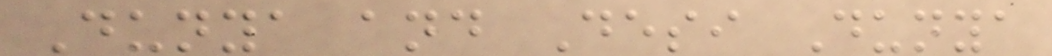Dunya and Desi Dunya
